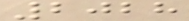2028
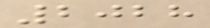2028
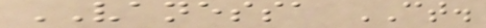VANESSA CT.
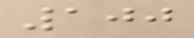100
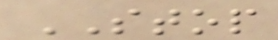STOP
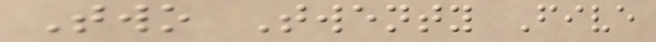Two Twenty Five
